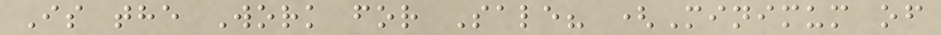Is the Work for Sale? (Minimum of
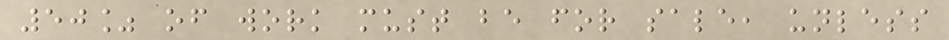50% of work must be for sale, unless
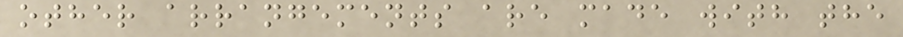other arrangements are made with the
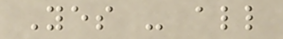Yes - all
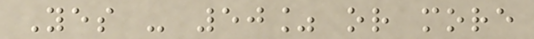Yes - 50% or more
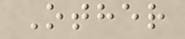Other
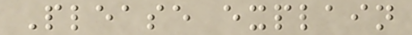Please explain
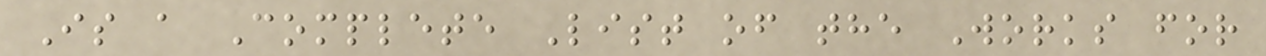Is a Complete List of the Works for
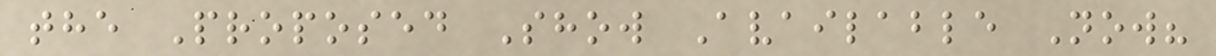the Proposed Show Available Now?
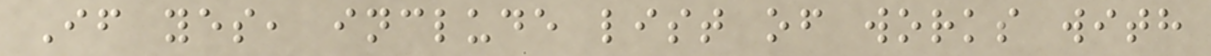If yes, include list of works with
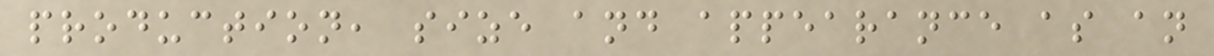production, size and appearance as an
